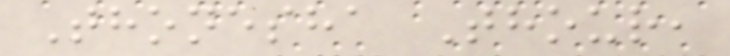Thonesha Thour,
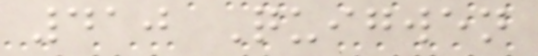410 Quigwen
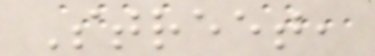Street,
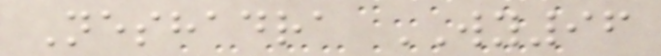Neshadra WY96
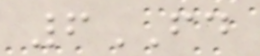6FD
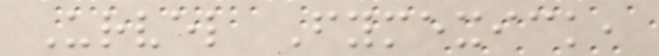Urvel Fymexick,
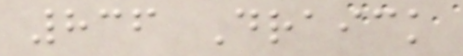836 Draick
